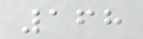168
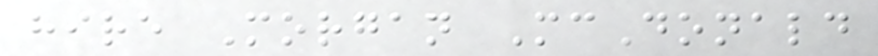hire Morgan McDonald
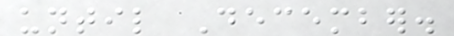until December.
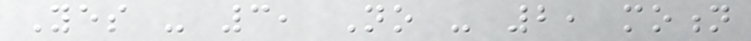Yes - 3, No - 2, motion
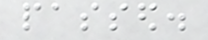passed.
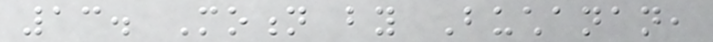13. Motion by Buchanan,
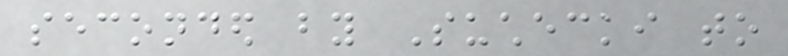seconded by Suchecki to
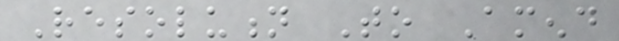Resolution To Amend
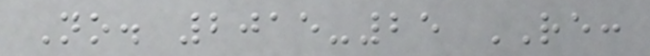No. 2015-25 RE:
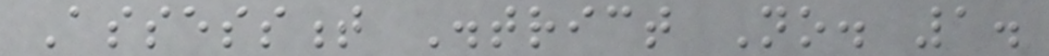Assessment District No. 1.
